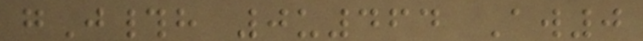gJ#h 0u464 Aw0
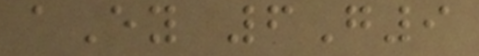aEy 6G9
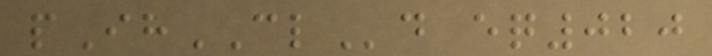pIhCLd eq020
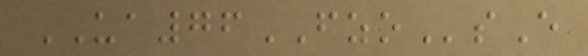UA76FZOsE
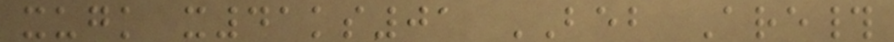xugk x41ks01 BEB Are#
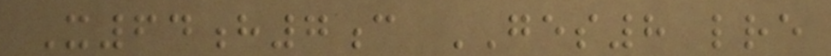X64h7c GES8 lre
